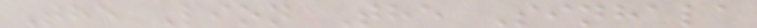The Lion The Sinhala
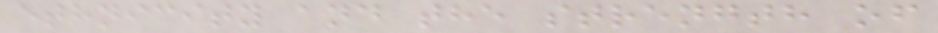ethnicity and the strength of
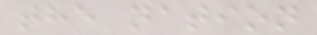the nation
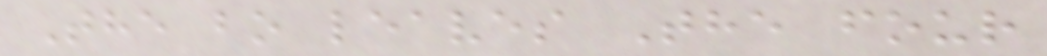The bo leaves The four
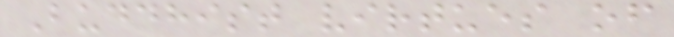Buddhist virtues of
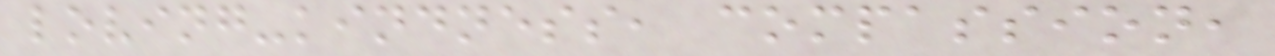loving-kindness, compassion,
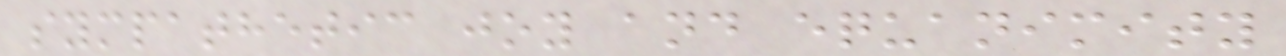sympathetic joy and equanimity
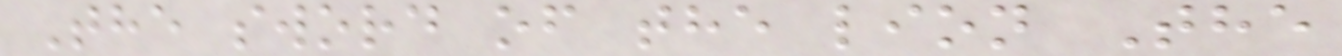The sword of the lion The
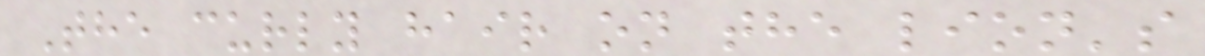The curly hair on the lion's
